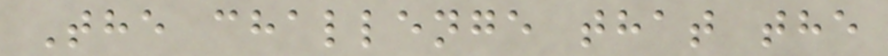The challenge that the
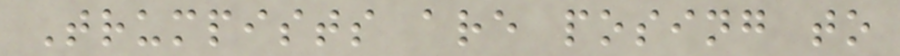Trumpists are posing to
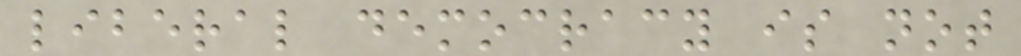liberal democracy is not
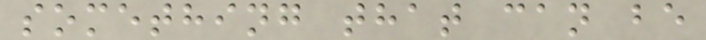something that can be
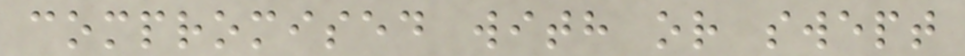compromised with or swept
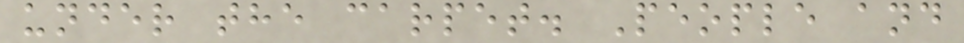under the carpet. People and
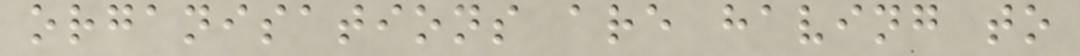organisations are having to
